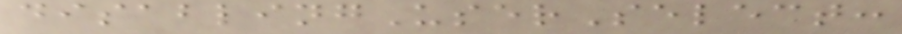disablingUserSelect:
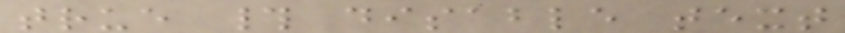true # disable text
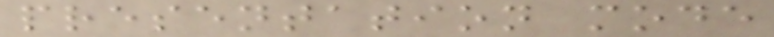presentation mode
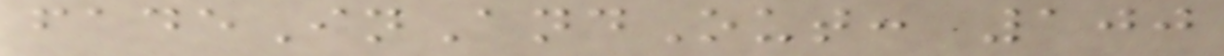fadeInAndOut: 100
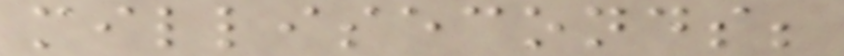milliseconds;
